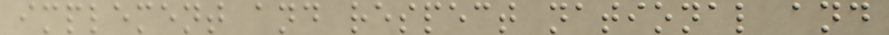implement and respect national and
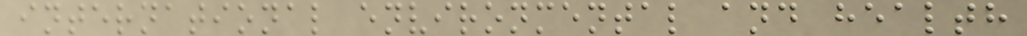international environmental and health
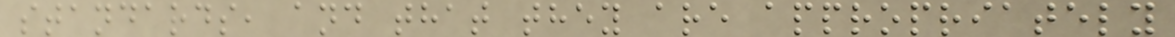standards, and that they are appropriately
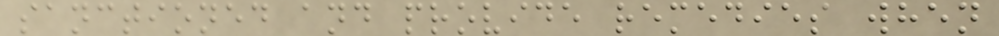sanctioned and provide remedies when
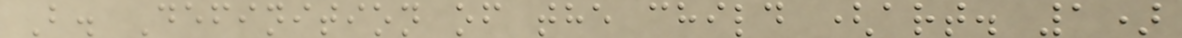B. Definition of the child (art. 1)
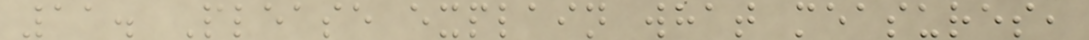11. Please explain what measures,
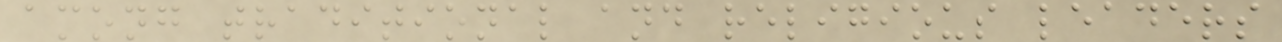among traditional and religious leaders
